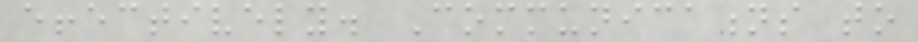effectively. Communications to
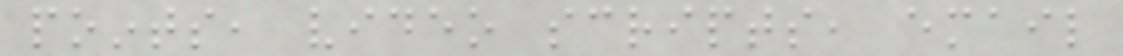points, video scripts, email
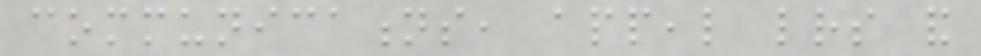communications, appeal letters and
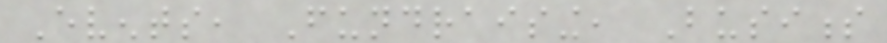Events, Fundraising, Business
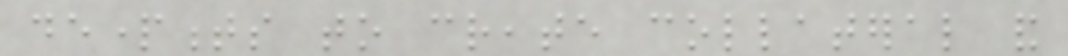departments to create collateral and
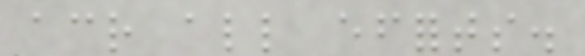across all efforts.
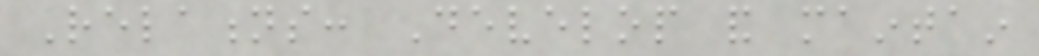Relations: Develop and maintain
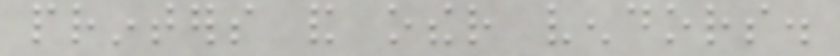printers and other vendors.
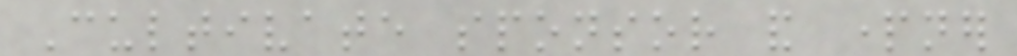Cultivate sponsor and partner
